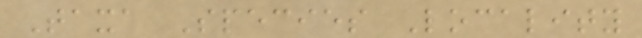Taxa Species Locality
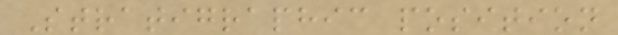Stratigraphic position
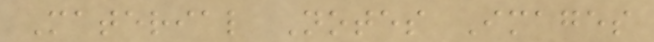Material Notes Images
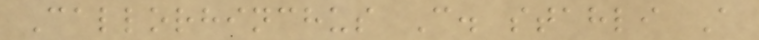Callorhinchus C. stahli A
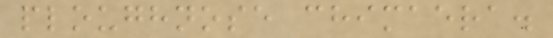ploughnose chimaera.
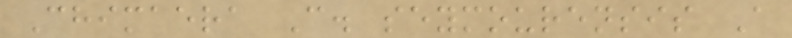Chimaera C. seymourensis A
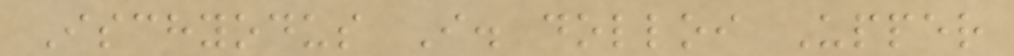Ischyodus I. dolloi Upper
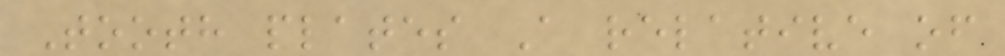Tooth plates A relative of
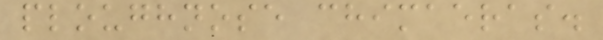ploughnose chimaeras.
